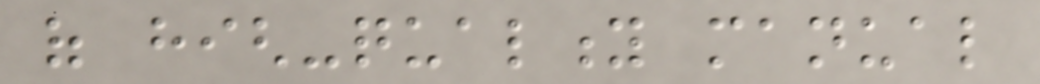of high-quality manual
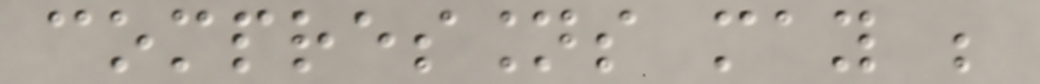compressions may be
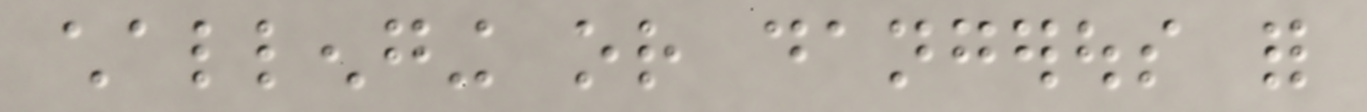challenging or dangerous for
